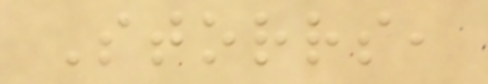Storrs,
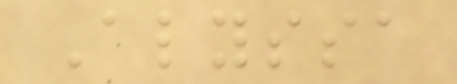Alyssa
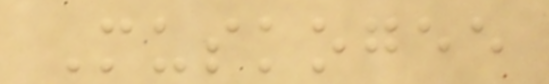Muskogee
